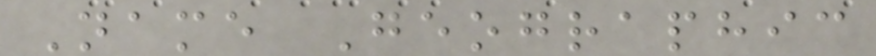Name Geographic
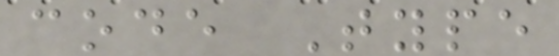code Type
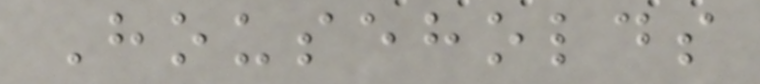Households
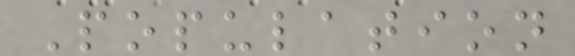Population
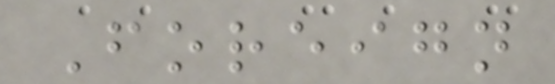Foreign
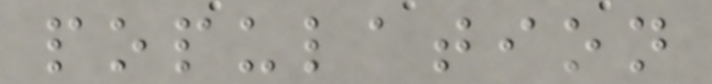population
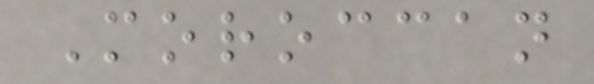Moroccan
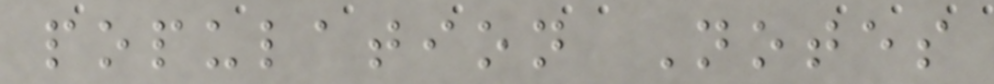population Notes
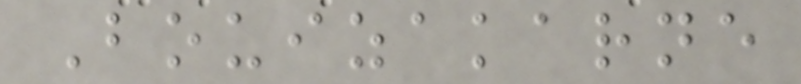Bouizakarne
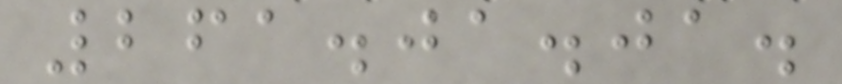261.01.01.
